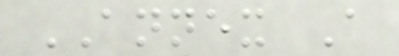ANNEX A
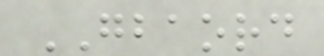GBAORD
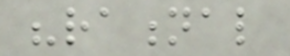"rational
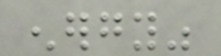energy"
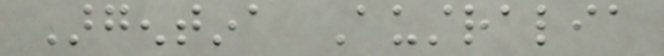Argentina Australia
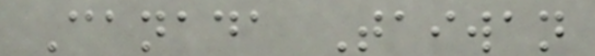Canada Taiwan
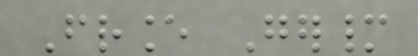France Germany
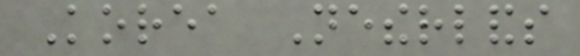Korea Netherlands
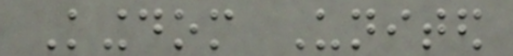Kingdom United
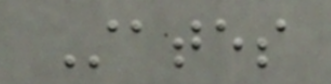States
